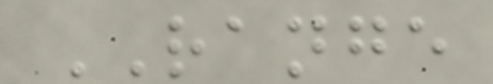RANGE
